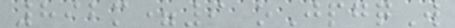892m=9 oJpgqW
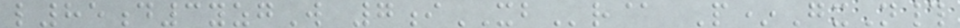l85d3yzgW 7iXBr@ P*GxN#
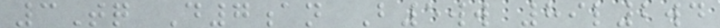3Tq D7an B5ww 89l2wd
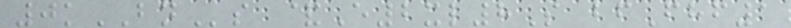0kBNs &E2xl8S bfFhf1
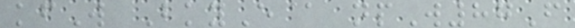kfW BkyE@ npW87F
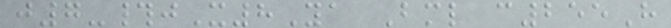j7-#jX8Ya Bml c255H
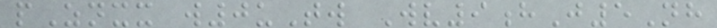pZnxx w0uTw Wv9hJ5Nh
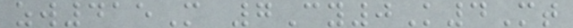zw415M 7Cy0K4Mt
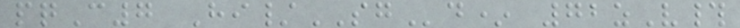pqC7 Hi/SGd* 72zV#
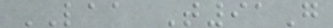LAA T91G
